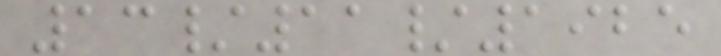13/11/1925
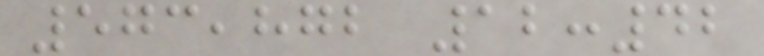573,872 12:42
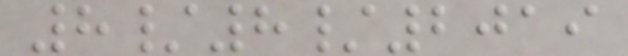8/8/2019
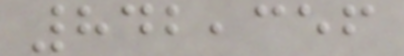842,356
